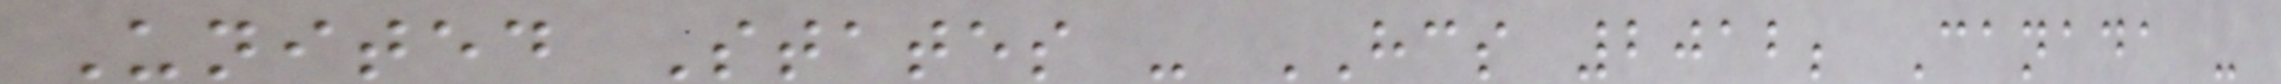United States - HCS 2012; Canada -
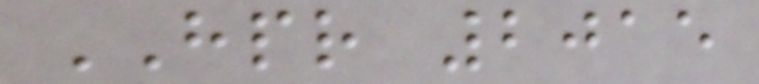HPR 2015
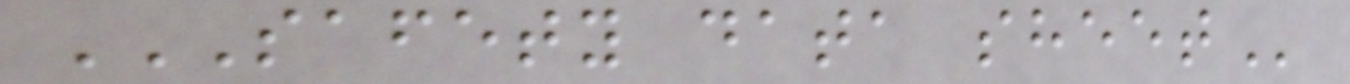SAFETY DATA SHEET
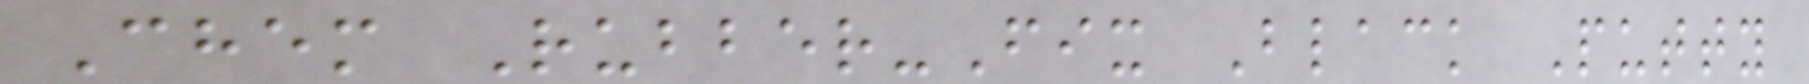Chem Rubber-Fix Black Putty
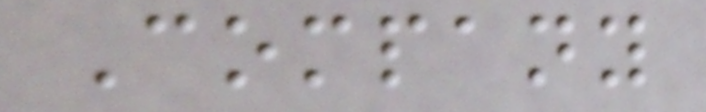Company
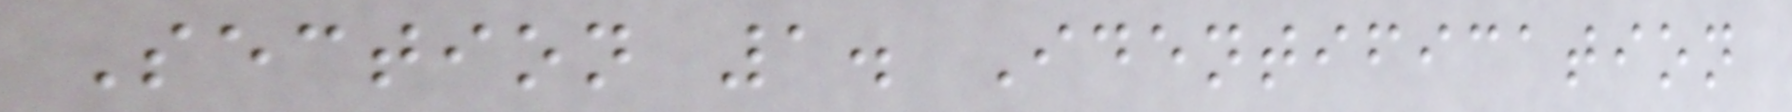Section 1. Identification
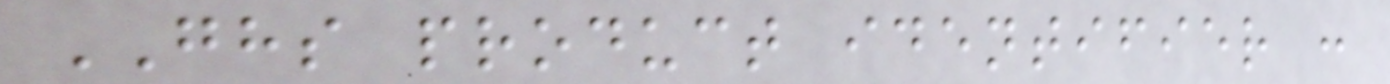GHS product identifier :
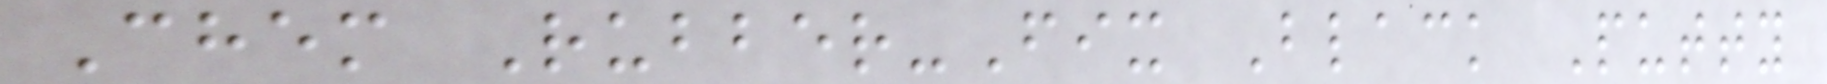Chem Rubber-Fix Black Putty
